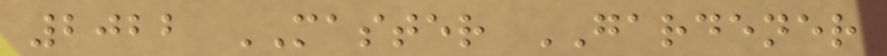2022 MASTER GARDENER
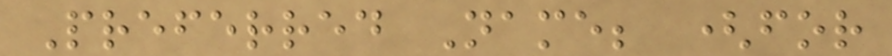Preferred Name; (for
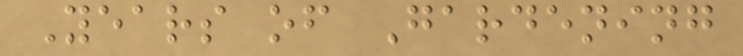Years of Gardening
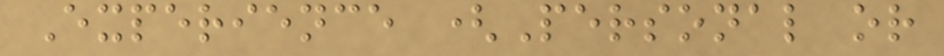Experience (Personal or
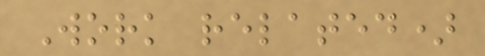Work related)
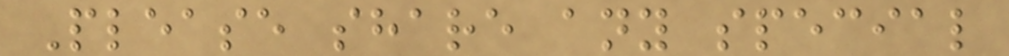Please share any special
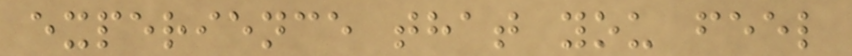experience that you feel
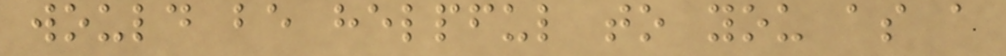would be helpful to you as a
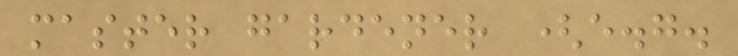master gardener (e.g.
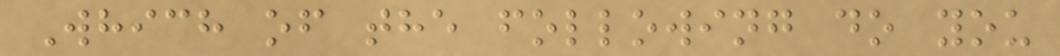Which of the following do you
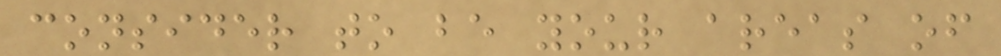consider to be your areas of
